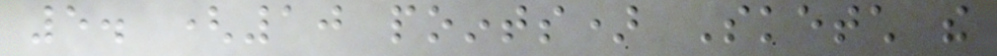5. (10 points) Sketch the
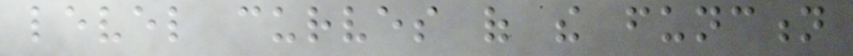level curves of the function
